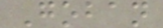Goban
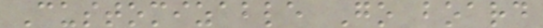Customizable Go board
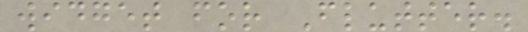widget for Flutter.
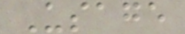Usage
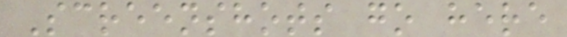Screenshots go here
